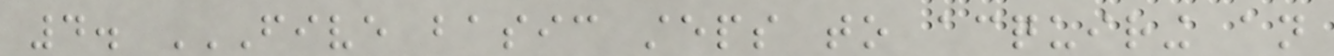4. FIVE BASIC STEPS TO ACQUIRING AN
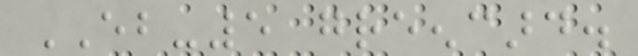EB-5 greencard.
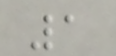1
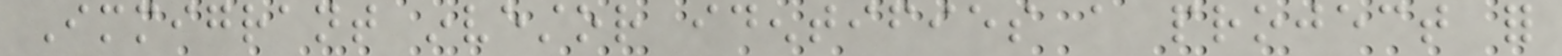Immigrant investor identifies a project for
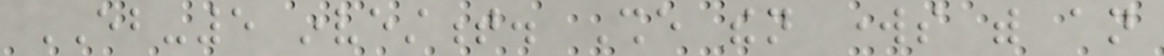EB-5 investment. She then works with an
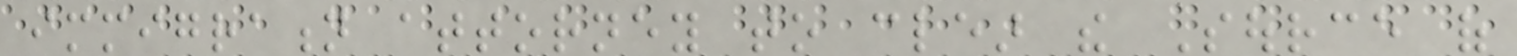immigration attorney to clear the Source of
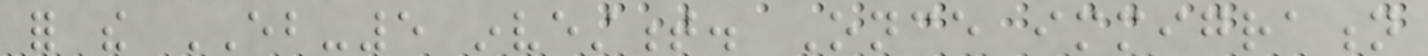for the EB-5 investment. Once immigration
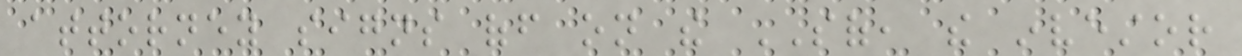attorney signs off on the SOF, the investor
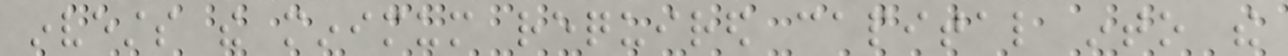invests the minimum required capital into the
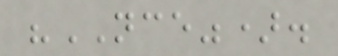"NCE").
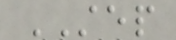STEP
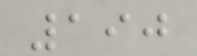190
